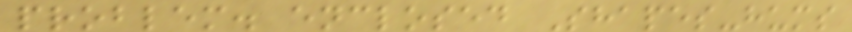problem. enclosed Shapes-hums
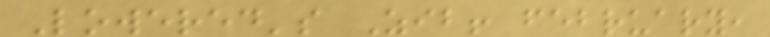Lowered's Zib! february,
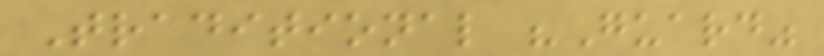Traditional "Guard"
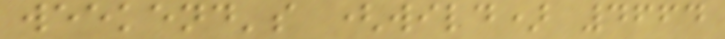weekend's (wild) 4664
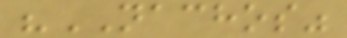"NACHOS"
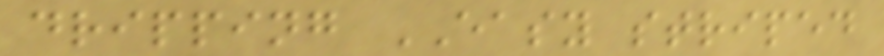dripping EASY striped
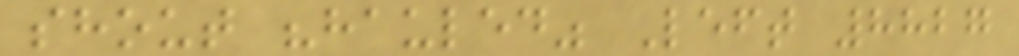shout "hauled" Left 8827
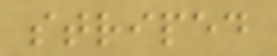striped
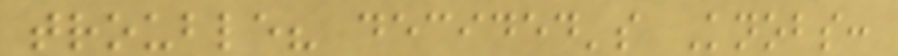trouble? decided's Knobs:
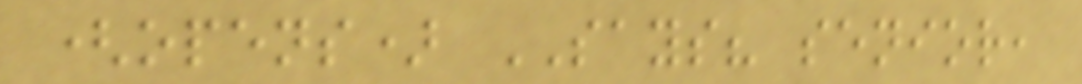(opens) SAYS? senior,
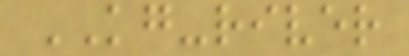KG-river
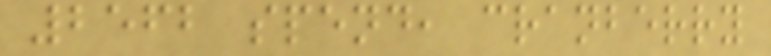2562 spend, cranberry
